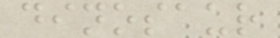dinosaur
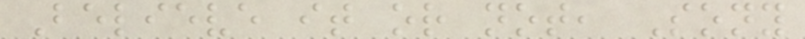Believe it or not, Sony
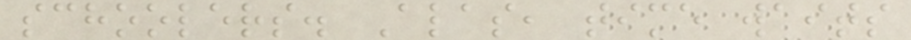schoolers. Alas, time waits
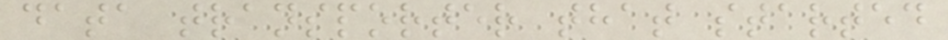data transporter that started
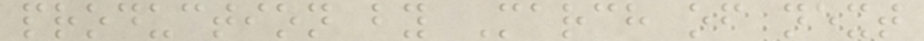production by March of next
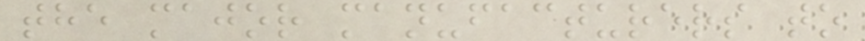the major manufacturers to
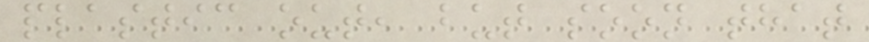plastic out, but soon that
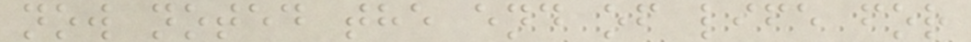now noted the end of life for
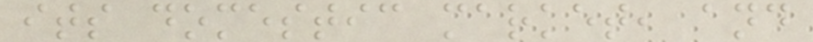its domestic market, and
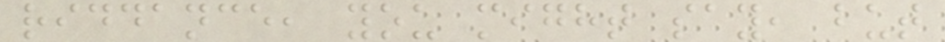riddance, you might say, but
